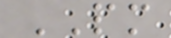PM
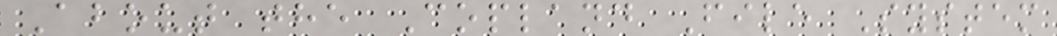About the Copland File System
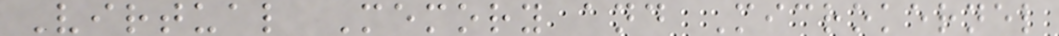Virtual Memory and Microkernel
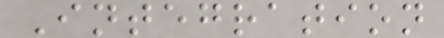Integration
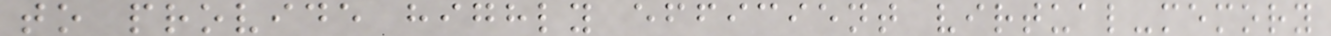to provide highly efficient virtual-memory
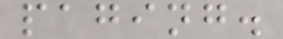paging.
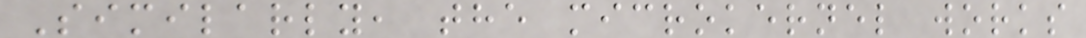Similarly, the microkernel works
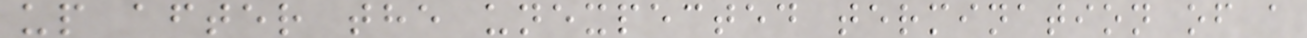up after the unexpected termination of a
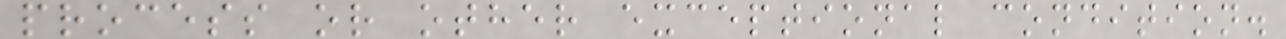process or other exceptional condition.
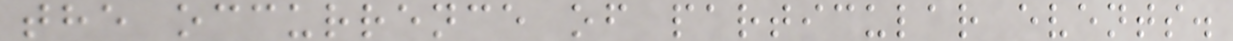the occurrence of particular events.
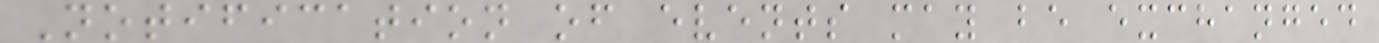Notification of events may be exchanged
